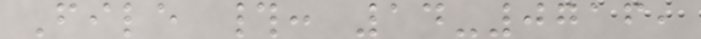File #: 14-0716,
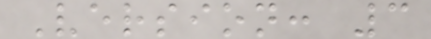Version: 3
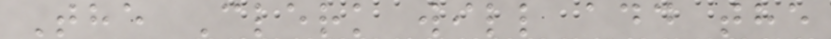The Clerk will add the
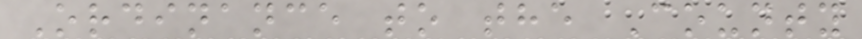Ordinance to the County
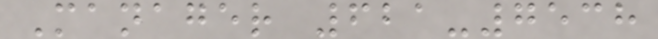Manager 621-7538
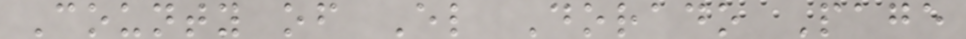County of El Dorado Page
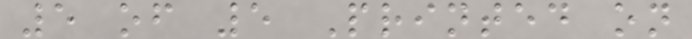5 of 5 Printed on
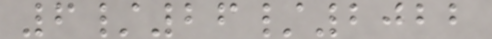6/26/2022
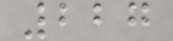227
